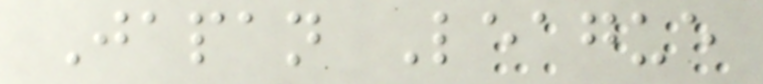Japan League
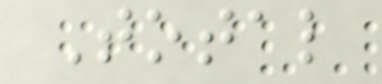Total
